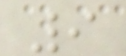9
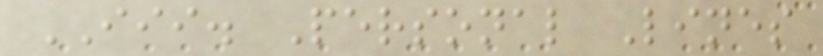III. Personal Lines
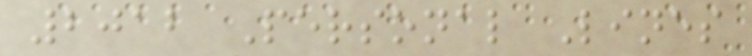2012 Personal Lines
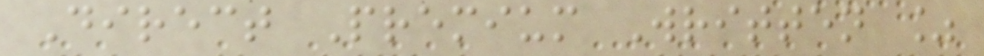Direct Premium Written %
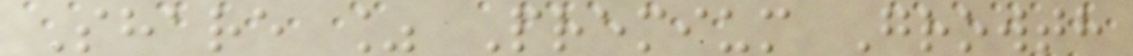Share % Premium Growth
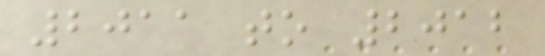2011 to 2012
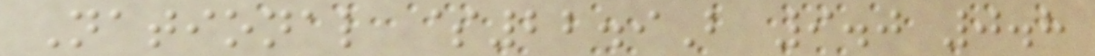National $22.9B 9.0 0.8
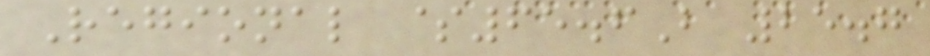Regional $65.6B 25.7
